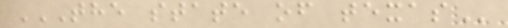THE STATE OF TEXAS
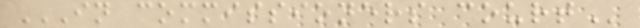IN COMMISSIONERS COURT
